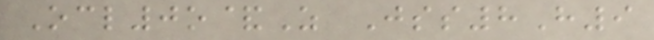Ocl0o&Z Jss8H9
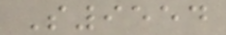S9554
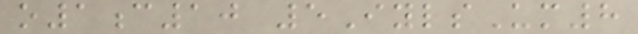o1c10 5IylsUm8
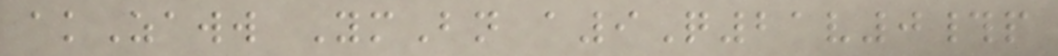akZaww YmBn a9Q21v0#p
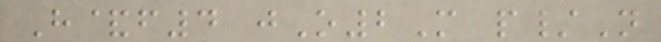H&f4 jO2M p/N
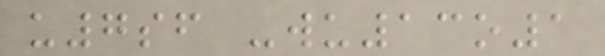u7sf -wu13o1
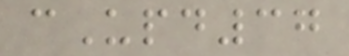cUpd37
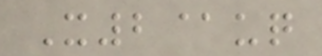X2@uq
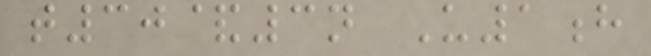t30&3n U1h
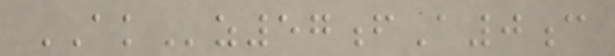AKz57fA0c
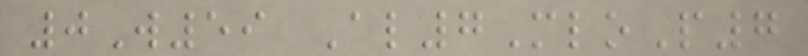0W59 Al7MloP7
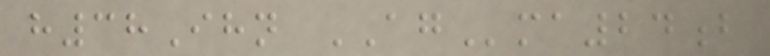h38Ihn AGma24b
